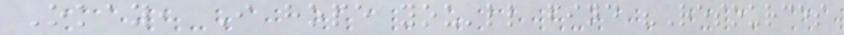Okay, I hope you'll find "Resources
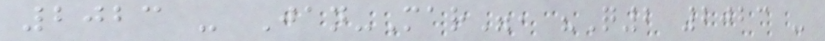2023 - Jan-Mar", "Q2 2023 -
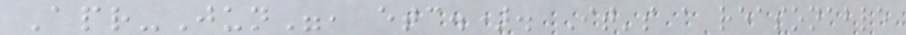Apr-Jun", etc.). It's a reasonable
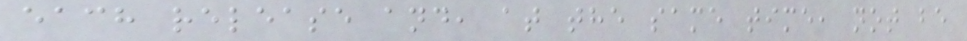each release and, at the same time, not be
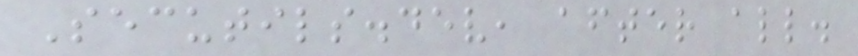Secutils.dev, after all.
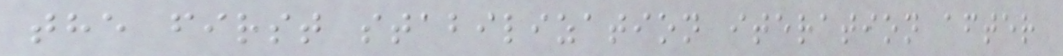the first stabilization iteration after
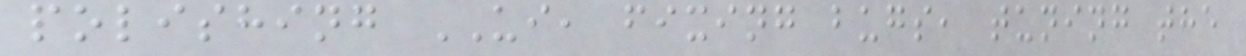polishing UI, fixing bugs, tuning the
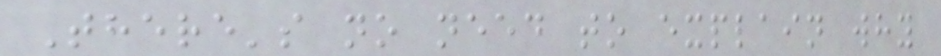There's no need to explain why
